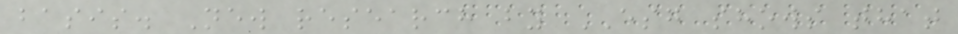basis. New research by ESG shows that
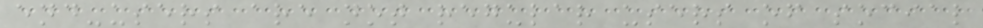end-users are not regular users of social
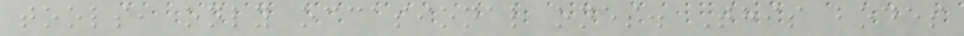tools, only occasional ones. This bodes
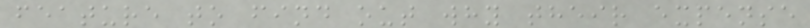feature to find out why their expense
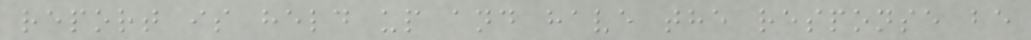report is held up and have the response be
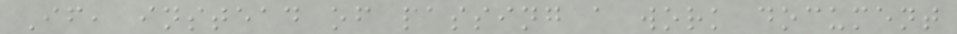If, instead of passing a work document
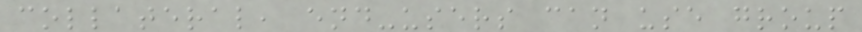collateral, end-users can use group
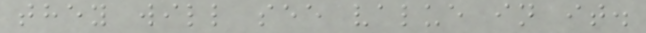they will see value in it.
